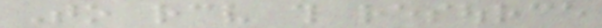To receive this resource
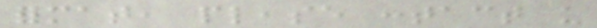format, please contact us
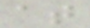at
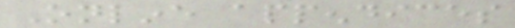Online appendices
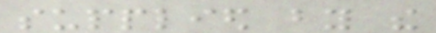supplied by the
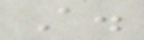A.
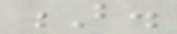B.
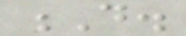D.
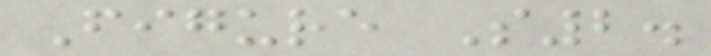Figure S2.
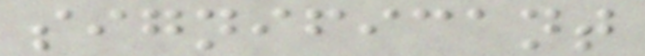significant
